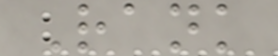Rank
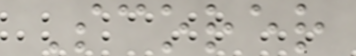Scorer
